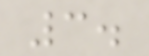3.
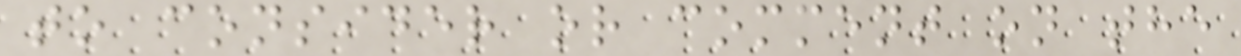to consider or comment on the
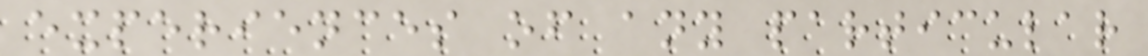experiences of any particular
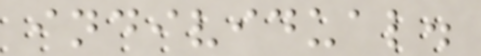individual.
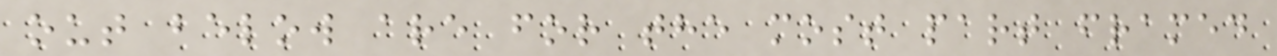out below are for the most part framed
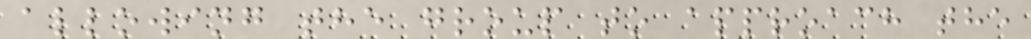allowing the group to approach the
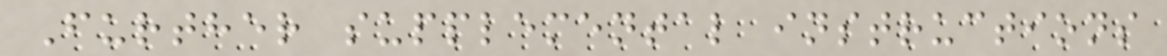Further supplemental instructions
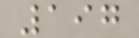197
